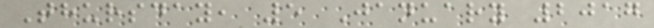Thursday, 5 January 2017
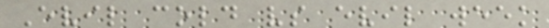Evil cold vs evil week
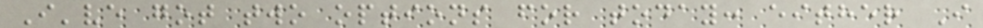I've got two options for today: either I
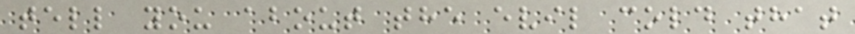tell you about the evil cold that
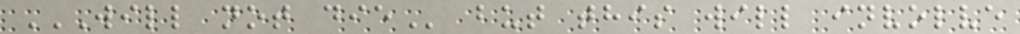WILL NOT DIE but this will involve
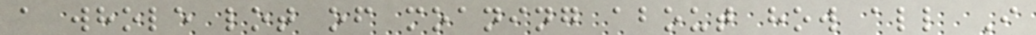a whole lot of moaning about how all I
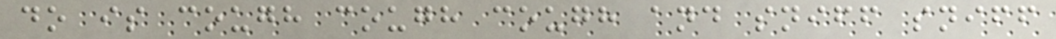do is cough cough cough and sniff sniff
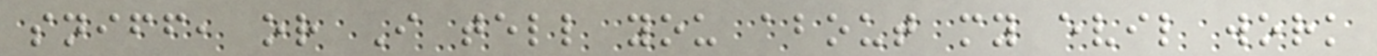sniff, or I tell you about my evil work
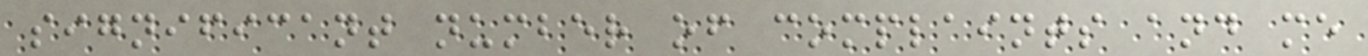significant number of complaints and me
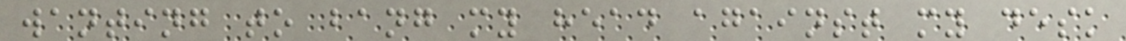wanting to bang my head against my desk
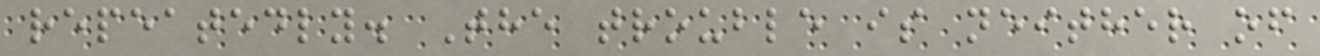repeatedly. The trouble is neither of
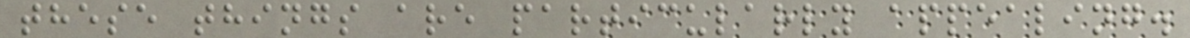these things are particularly appealing.
